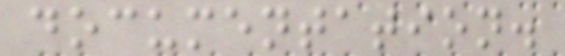documentation.
